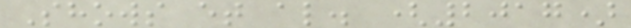Shows et al. (2017)
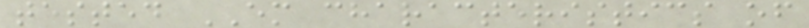tested EM characteristics of
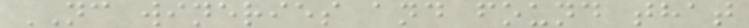NC wineries and found that
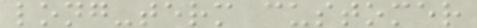long-term customer
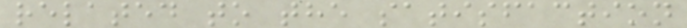related to the satisfaction
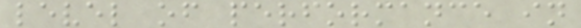level of performance in
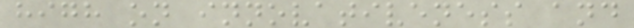high on innovativeness and
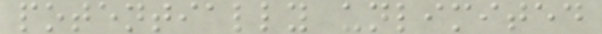potentially unlimited
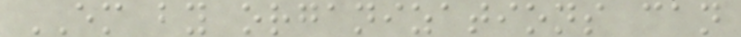EM by organizations can
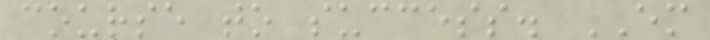course to success. EM
